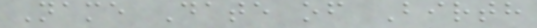Name Date of Birth
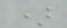)
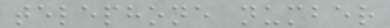telephone number
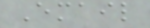Email
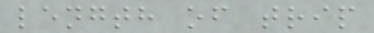length of trip
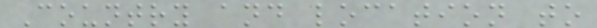Country and location to
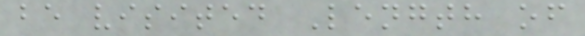be visited Length of
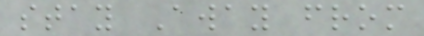stay Away from
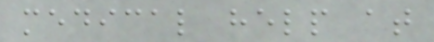medical help at
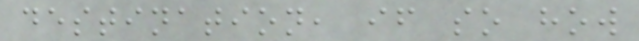destination, if so how
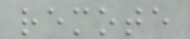remote
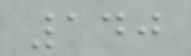140
